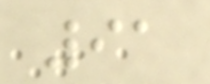91
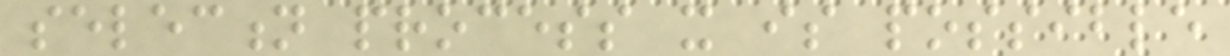selection process it is possible
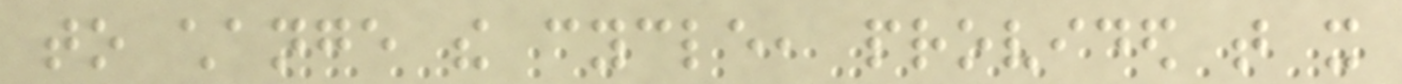to change the cycle, provided that it
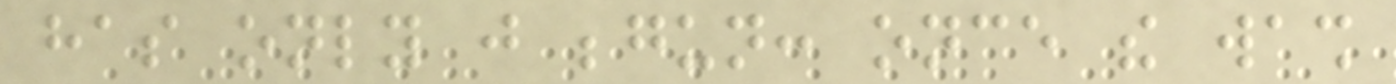has only just begun: once the wash
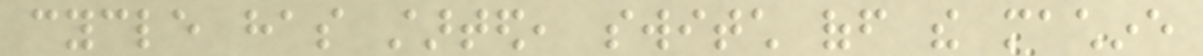cycle has started, switch off the machine
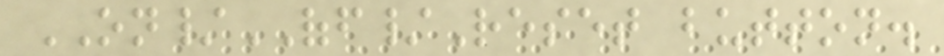ON/OFF/Reset button.
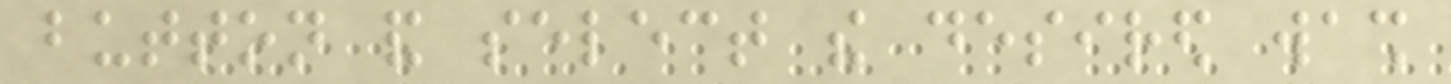button and select the desired wash
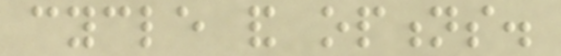cycle and options.
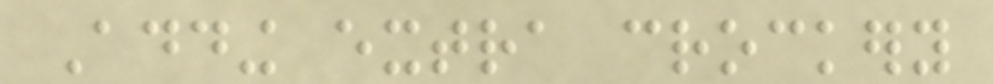Adding extra crockery
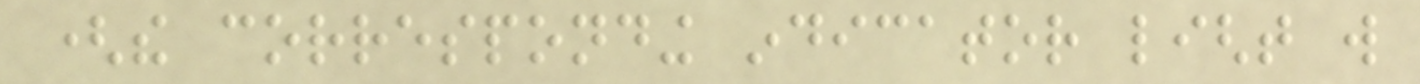(the corresponding indicator light will
